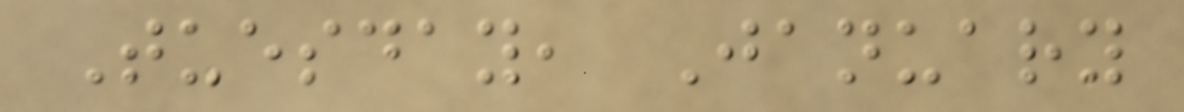Tuesday, January
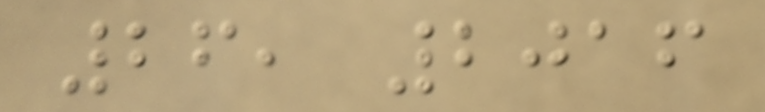26, 2016
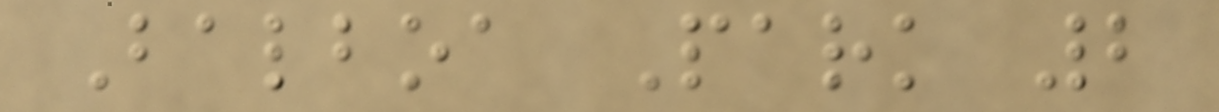Balboa Park 2
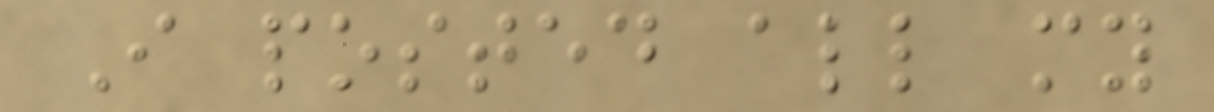I posted all my
